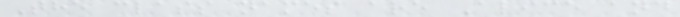The class names are Alice and
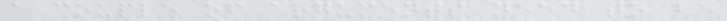a couple of arguments need to be
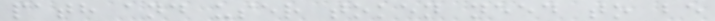path and user token need to be
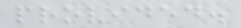provided.
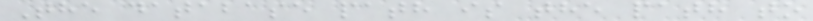The database path is the path to
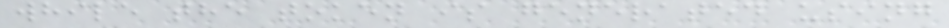while the token is generated using
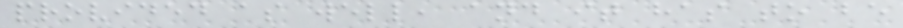provided as well, and it has to be
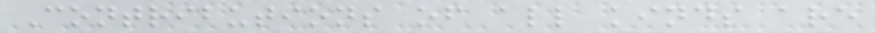Contributions of all kinds are
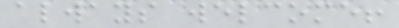always welcome!
